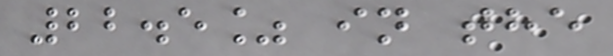22.5% in the
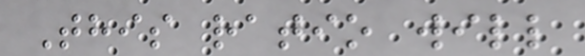This ratio will
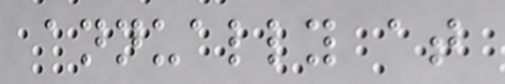annually at
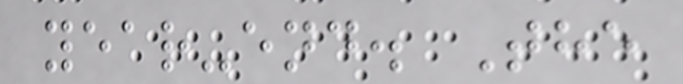year-end. The
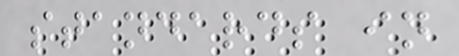standards in
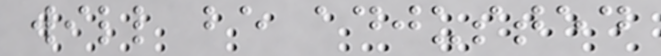will be adjusted
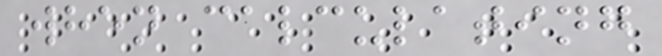when calculating
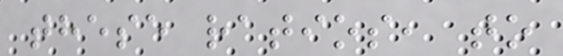these ratios, to
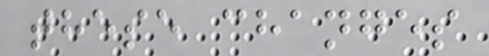these changes
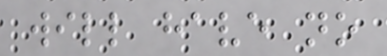will have no
